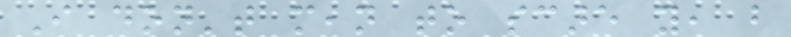I don't mean to scare you, but
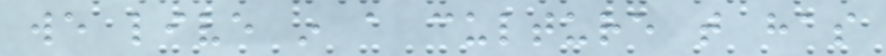we live in a culture that has
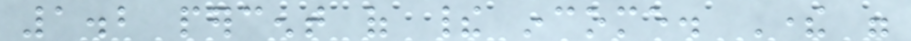1.2 percent of their income. There were
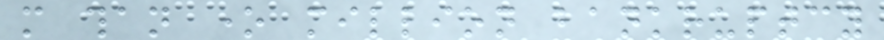more than one million bankruptcy
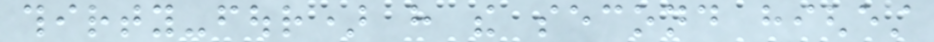thirty-four) have the second highest
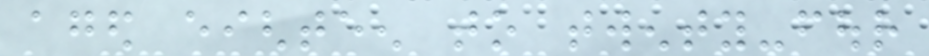aged eighteen to twenty-four
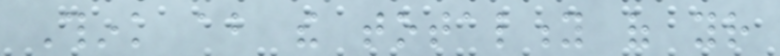Think about the totality of your
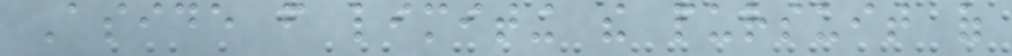Aside from limiting the pursuit of
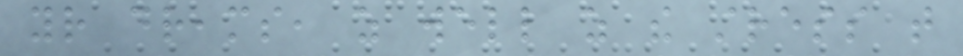your dreams, as well as the stress that
